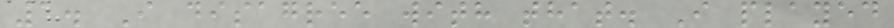1. I disagree with that. I played
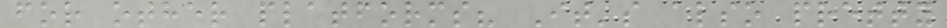for other platforms? It's also pretty
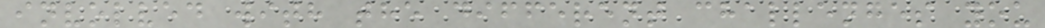involved with the different challenges you
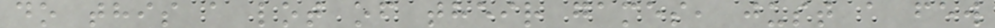do this a lot of their games, just a few
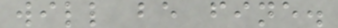will be fine.
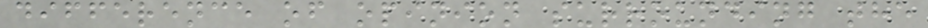difference of opinion surrounding the
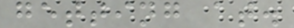getting at.
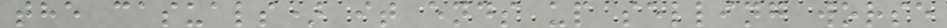the casuals) it ends up selling worse
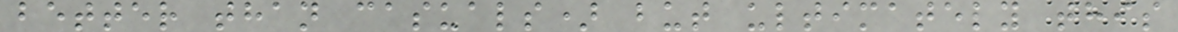better than casuals) but ultimately this
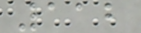112
